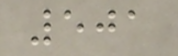501
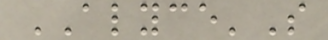ALYCE'S
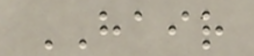HAIR
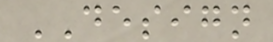DESIGN
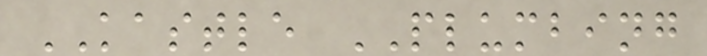KASTLE PLUMBING
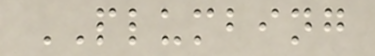PLUMBING
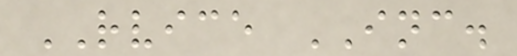RVICE INC.
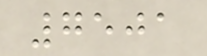7501
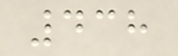438
